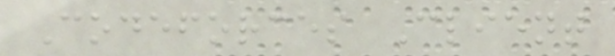Codeforces Client
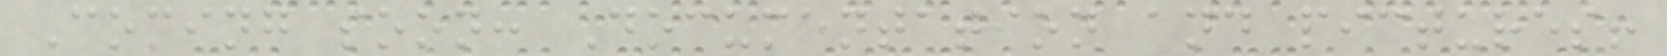Coming soon: Documentation and pictures!
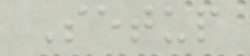Setup
